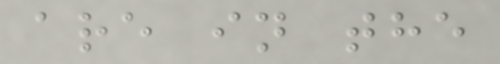are in the
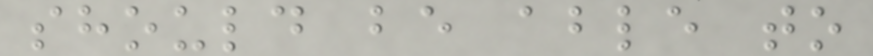should be able to
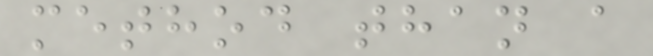method than a
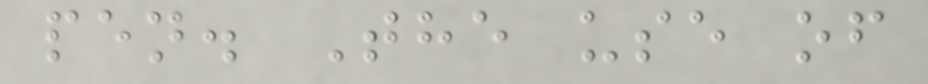pen. The use of
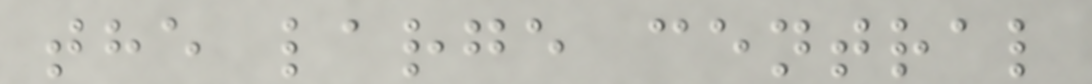the large central
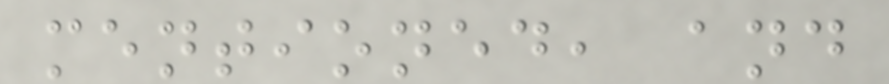mentioned, and
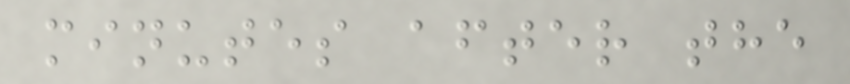minutes after the
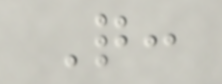Q:
